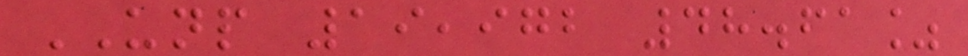UNP 19,972 48.61%
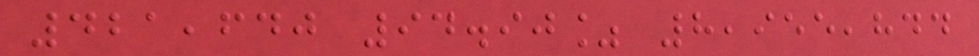421,640 94.90% 8,955,844
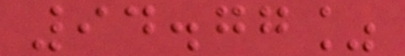94.77%
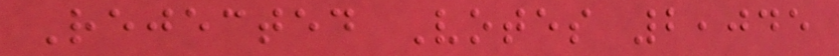Rejected Votes 2,045
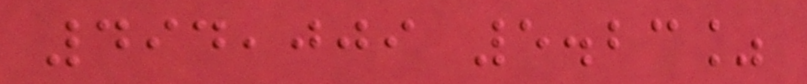494,009 5.23%
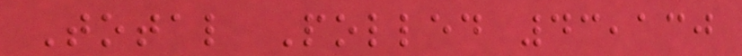Total Polled 43,130
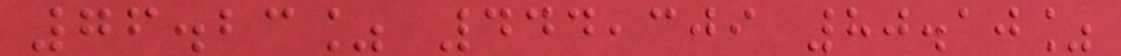76.23% 444,309 80.10%
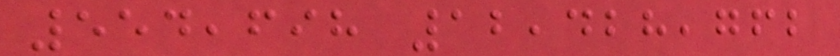554,698 12,428,762
